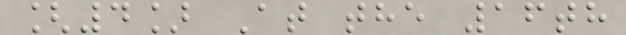[4] At the 16th
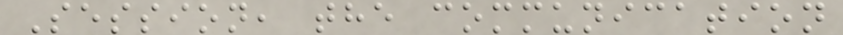Session, the communication
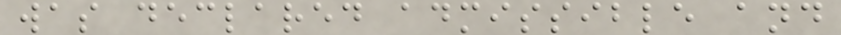was declared admissible and
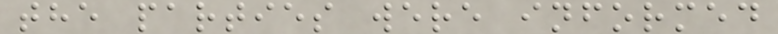the parties were informed
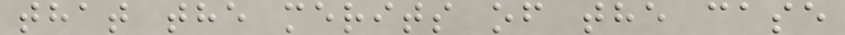that the merits of the case
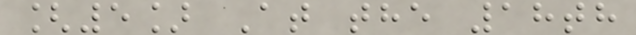[5] At the 18th
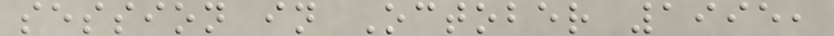session in October 1995,
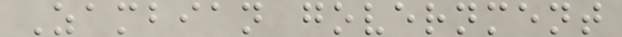Zambian government
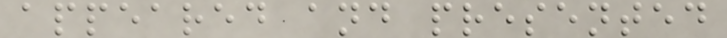appeared and presented
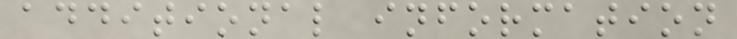additional information
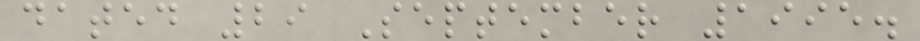dated 29 September 1995.
